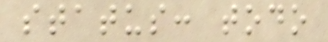status: todo
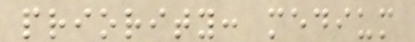priority: medium
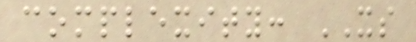complexity: XS
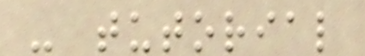- tutorial
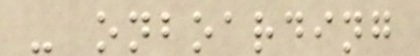- onboarding
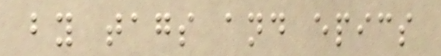by tags and epics
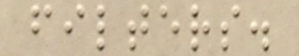filters.
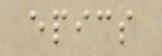epics
